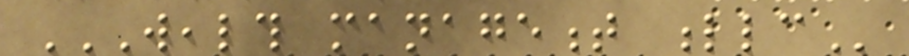WEALTH MANAGEMENT LLC
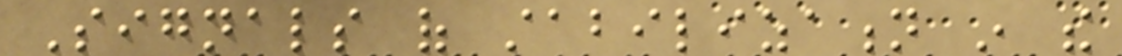Signals of stabilization in the
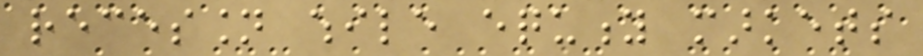recession while equity markets
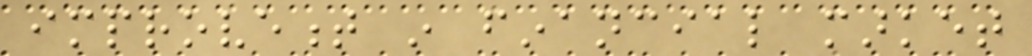improvement in financial market
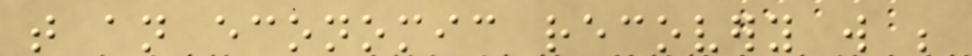that an economic recovery will be
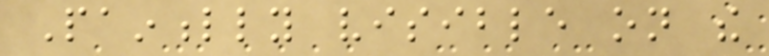Painfully visible on the
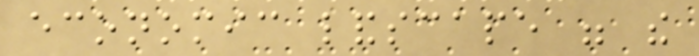economic landscape were the
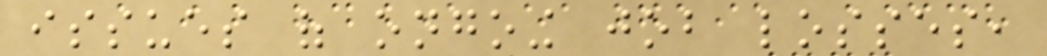issues of ongoing job losses,
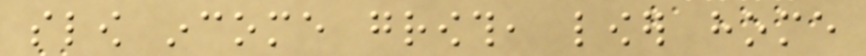slow income growth, lower home
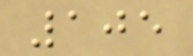105
